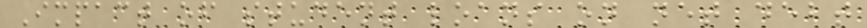Impact of student loans on net debt
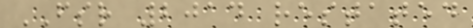FSR 2014 restated
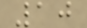10
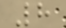8
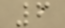6
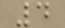4
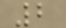2
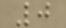0
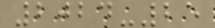2024-25
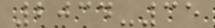2034-35
